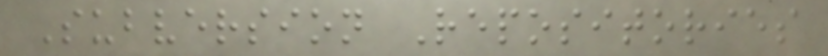Subversion Repositories
